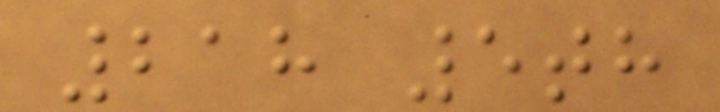218 5th
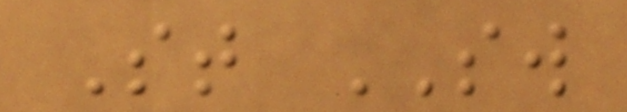St SW
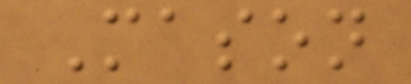Mason
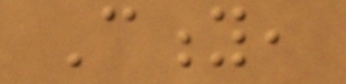City,
